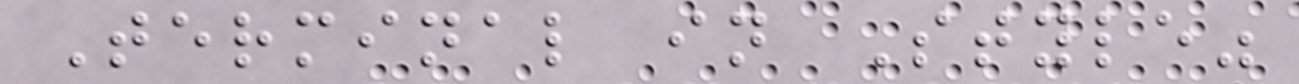Terminal in Style"
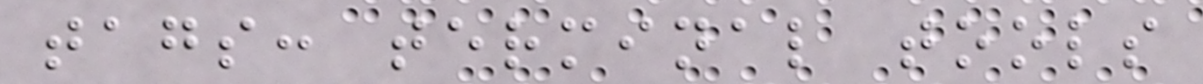tags: terminal tools
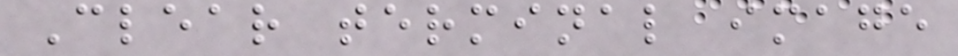Clear terminal image
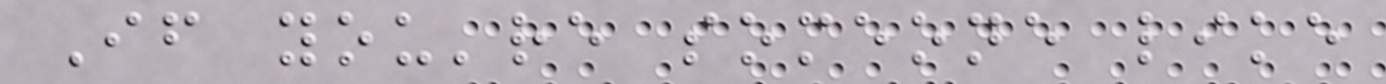If you're someone like
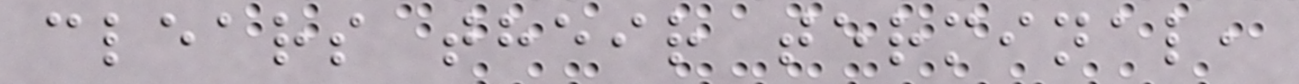clears their terminal,
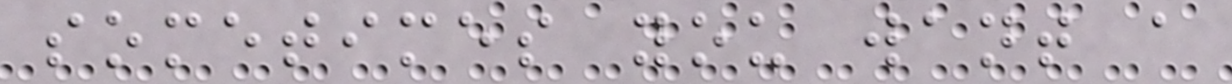sometimes you want a
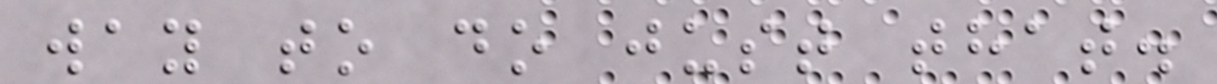way to do just that.
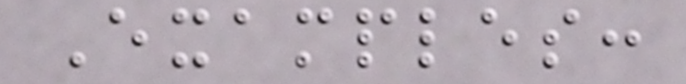Examples:
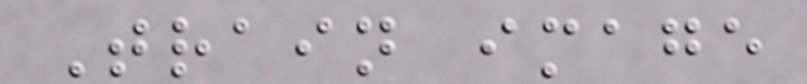Train image
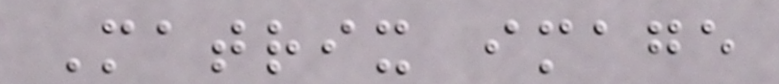Matrix image
